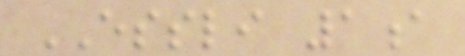ESSLI 1a
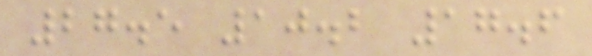27.5 10.2 17.6
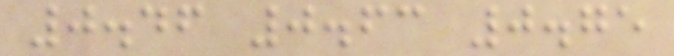0.46 0.63 0.75
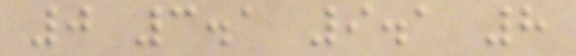0 3.1 9.1 8
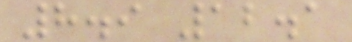8.9 12.1
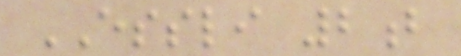ESSLI 2b
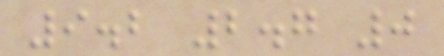9.2 2.7 0
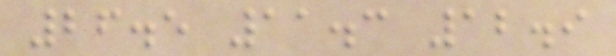26.5 11.3 12.9
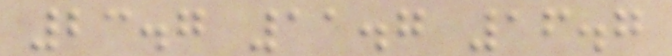23.7 11.7 16.7
